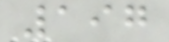197
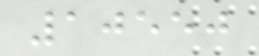10550
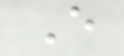E
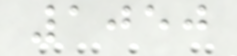1050
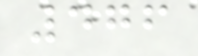476
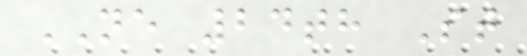NE 24th St
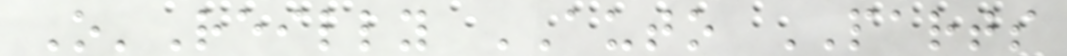O'Reilly AUTO PARTS
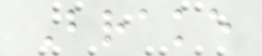Brake
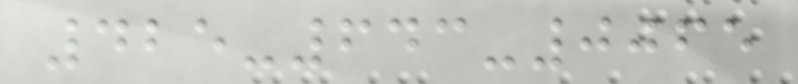425-643-0065
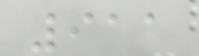911
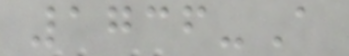1736-A
